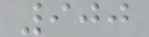900
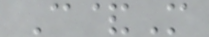C&M
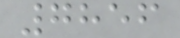7856
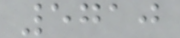5710
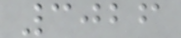3026
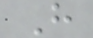H
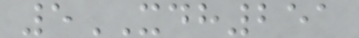5XDH251
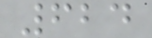624
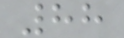88
